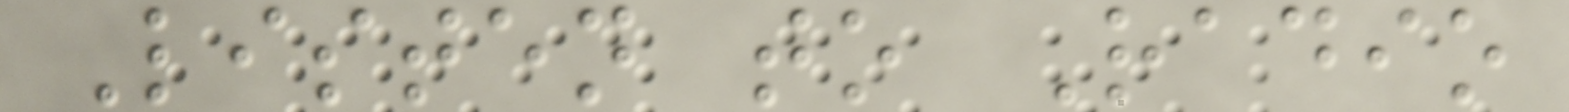Listen to Radio
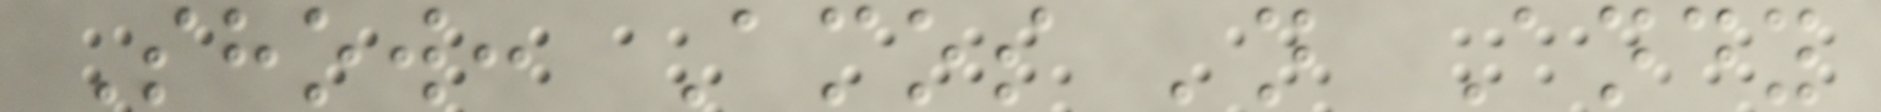Show: Amos 'n Andy
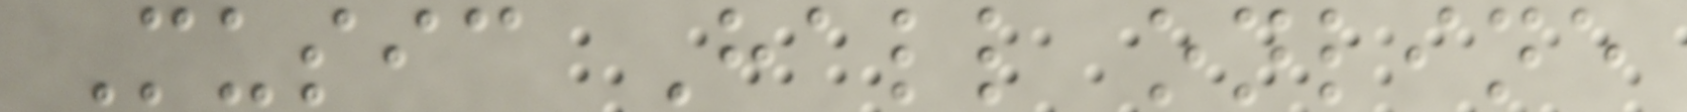Music Hall online
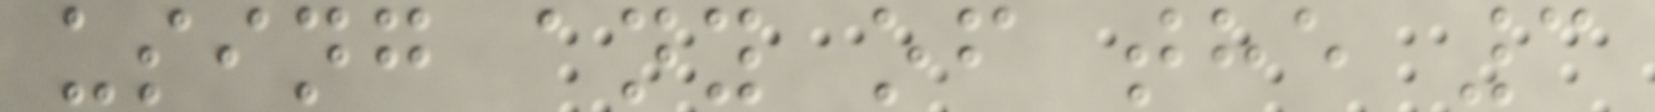using any of the 3
